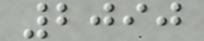2090
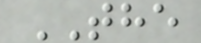THE
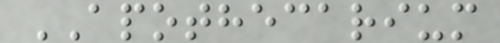APOTHECARIUM
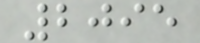2095
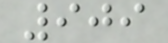909
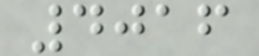4016
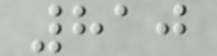810
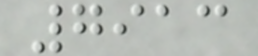7913
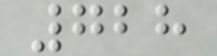728
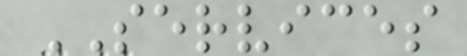SERVICES
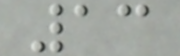13
